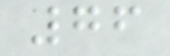76
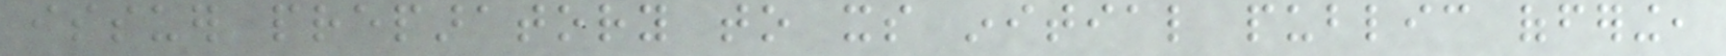issuer preparatory to its initial public offering,
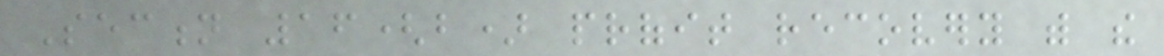Section 16(b) profit recovery with the
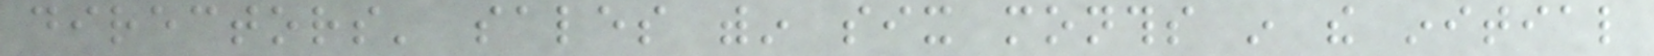directors' sales within six months in the initial
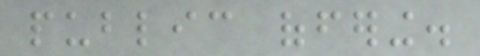public offering.
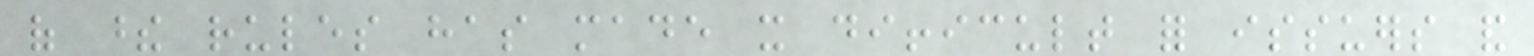of these rules has made it difficult for issuers and
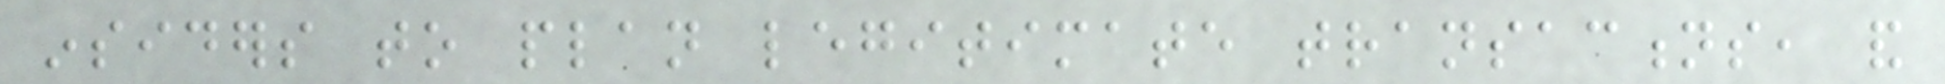insiders to plan legitimate transactions, and
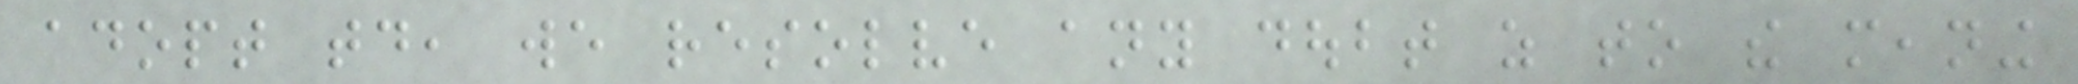adopt today, we resolve any doubt as to the meaning
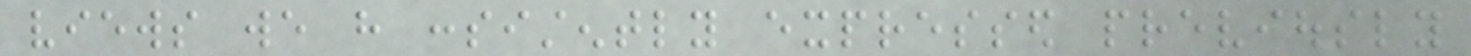views we have consistently expressed previously
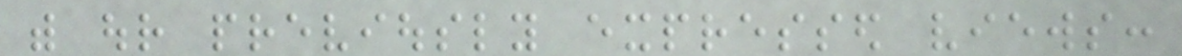with our previously expressed views:
